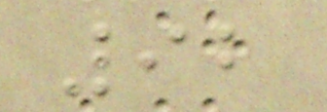92
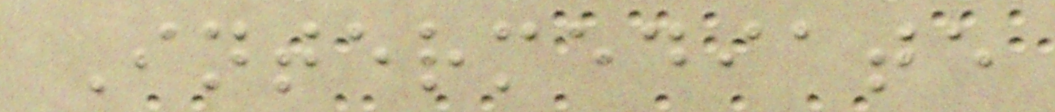Intermediate
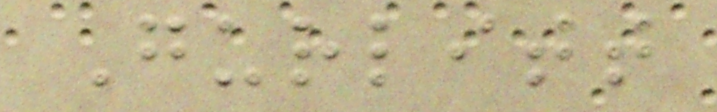Gurlitt
